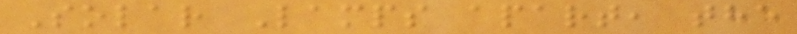Solar Lamps apart, the
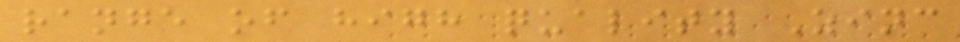range of high quality Zinc
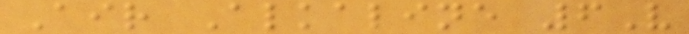Air Alkaline 6V
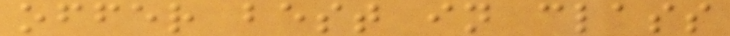offer best in class
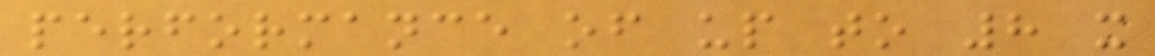performance of up to 8 x
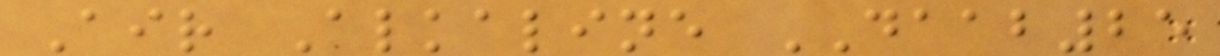Air Alkaline DAAB25
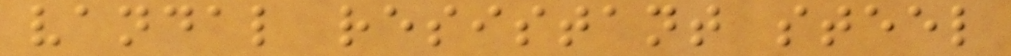vandal resistant steel
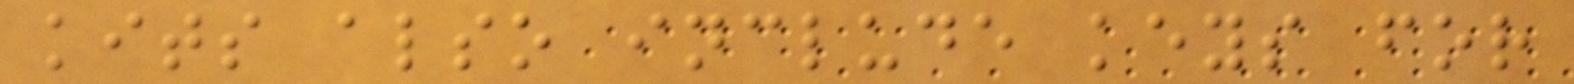kits also include keys for
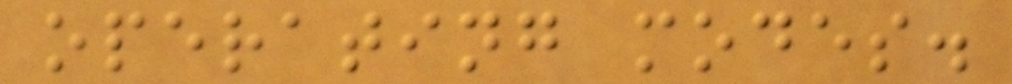operating modes.
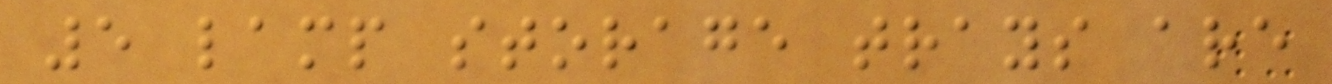5 lamp storage trays are
